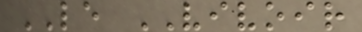LE VIVOIR
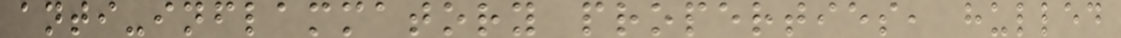anti-inflammatory properties, hulled
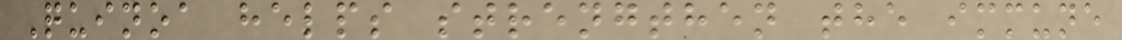Quinoa helps strengthen the immune
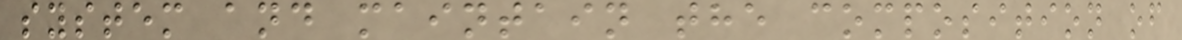system and maintain the composition of
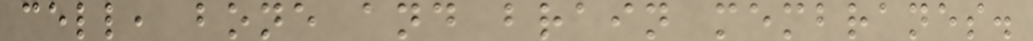cell, bone and brain membranes.
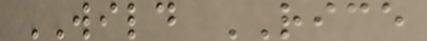WILD RICE
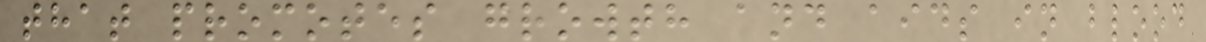that promotes growth and aids in blood
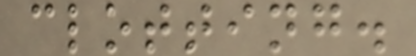clotting.
